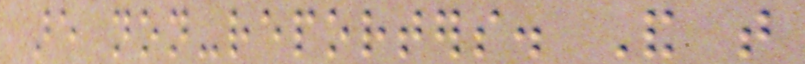are non-reporters. And that
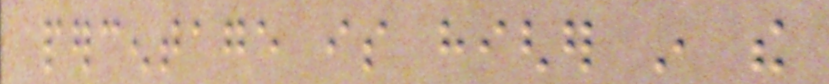percentage is higher in the
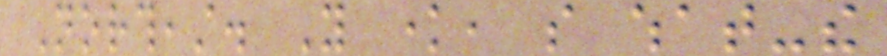Northeast. You know, so what-the
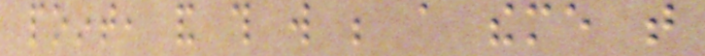point, and this will be a theme that
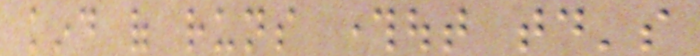kind of runs throughout today's
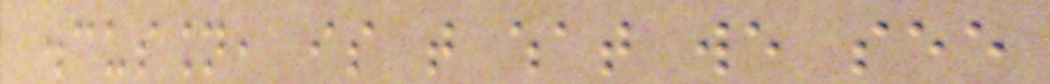discussion, is that what we see
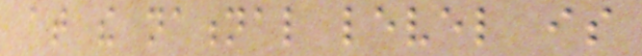at the national level is
